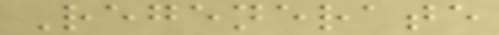Regenerate
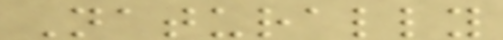Naturally
